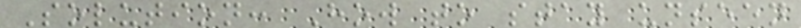Solution: How to stay unseen
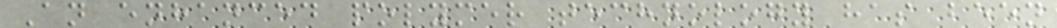An enhanced polymer technology has been
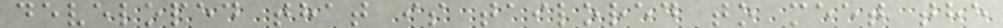developed that is tailored to meet the
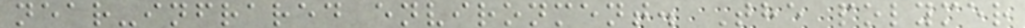near-infrared environment. The polymer
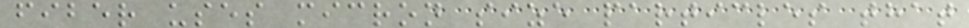fiber uses micron size particles that
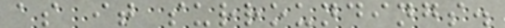as it surroundings.
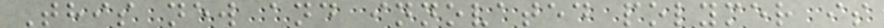This new and innovated polymer is
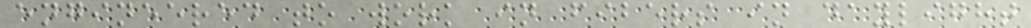engineered to work in fibers in daylight
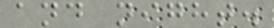and night.
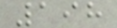198
